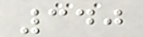340
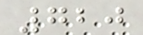720
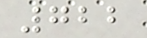722
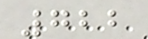722
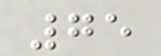75
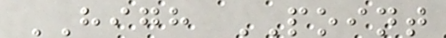HIGH POINT
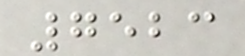7523
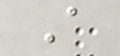A
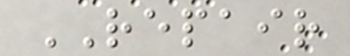REPAIR
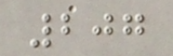207
